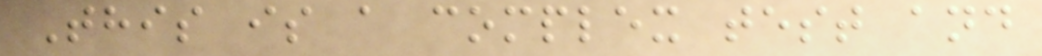This is a complex test and
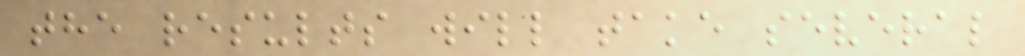the results will take several
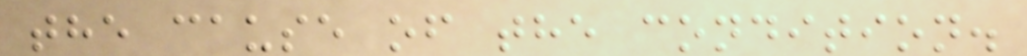the cause of the condition.
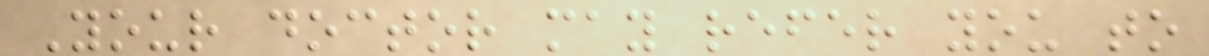Your doctor may refer you to
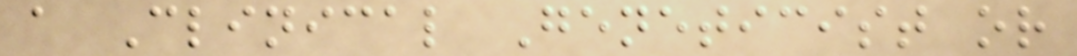a Clinical Geneticist or
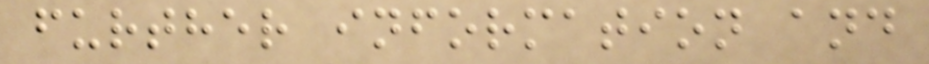further information and
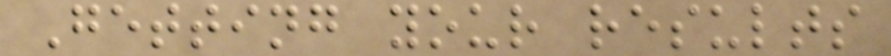Getting your results
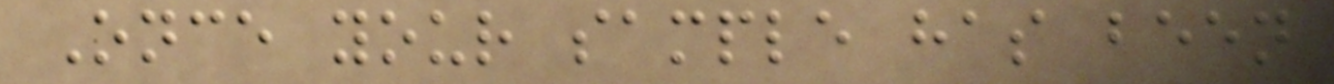Once your sample has been
